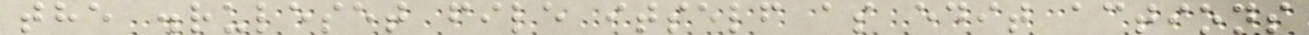the .ruleset file itself as edit actions
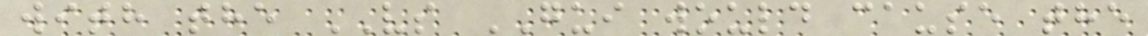with the VS GUI would cause the
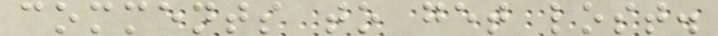comments to get lost.
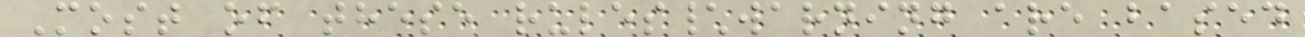Most of these rules\warning are based
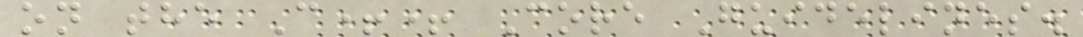on the C++ Core Guidelines.
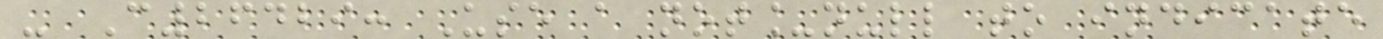- C26429: Use a not_null to indicate
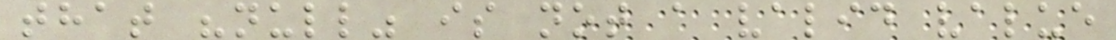that "null" is not a valid value
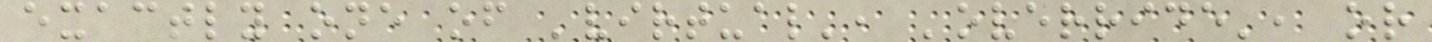exactly one of 'virtual', 'override', or
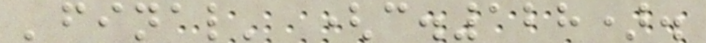'final' (c.128).
